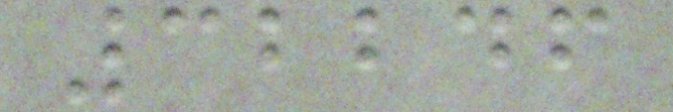32246
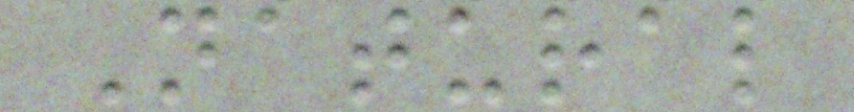Natural
